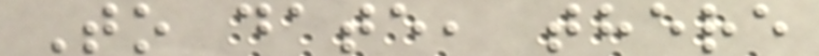To date, there
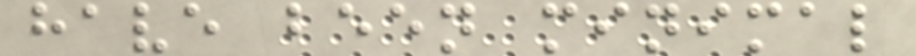have been minimal
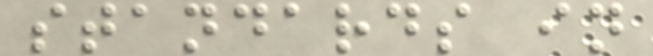standards in
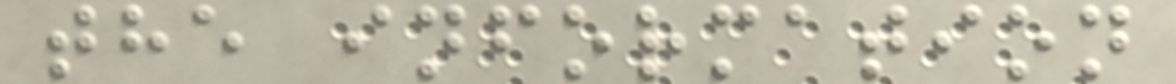the information
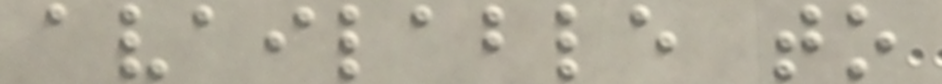available to
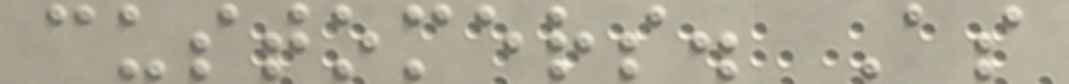customers. As
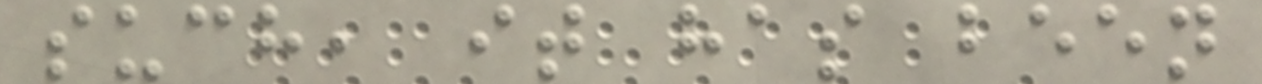such, it has been
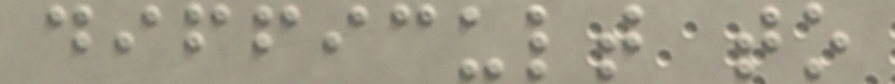difficult to
